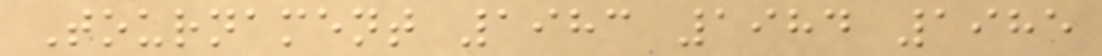Tournament 1983 1984 1985
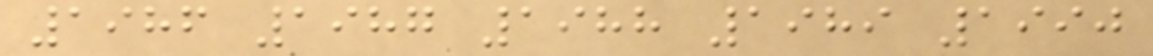1986 1987 1988 1989 1990
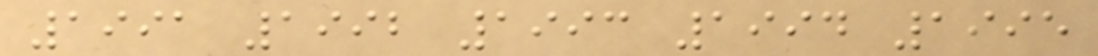1991 1992 1993 1994 1995
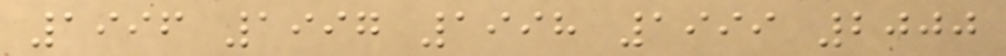1996 1997 1998 1999 2000
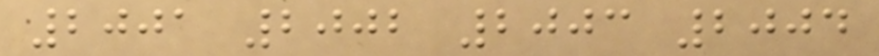2001 2002 2003 2004
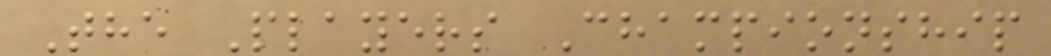The Players Championship
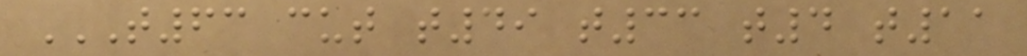T63 CUT T49 T33 T4 T11
